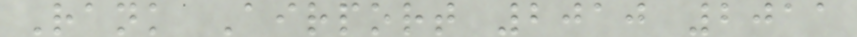Rank Airport 2010 2011
